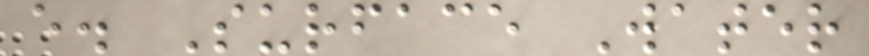e. Surface Water
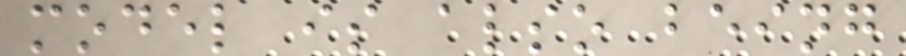model is also being
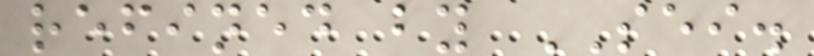refined by SEI.
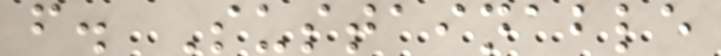f. Sustainable
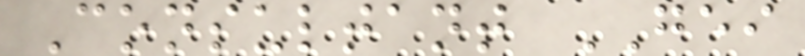Consultant GEI
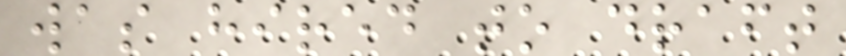was hired to draft
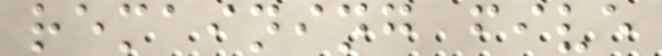remaining five
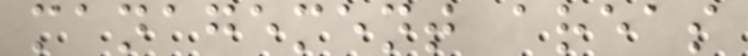management areas
